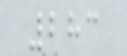283
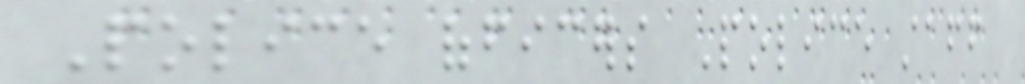Police officers Police staff
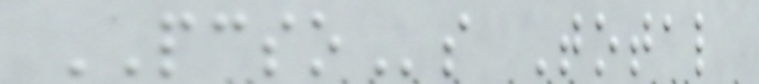PCSOs Total
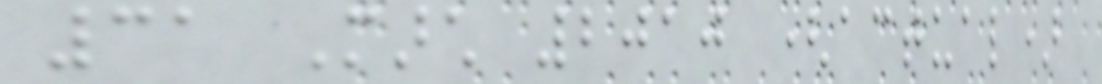31 March 2010 (actual)
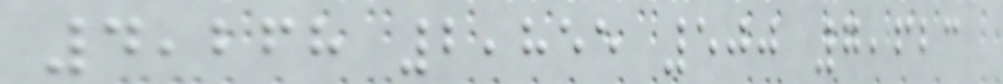4,268 2,855 500 7,623
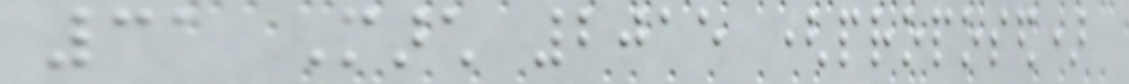31 March 2015 (proposed)
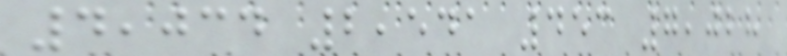4,034 2,541 453 7,028
